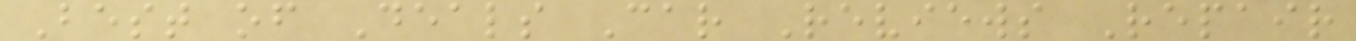Best of Deals Car Reviews Repair
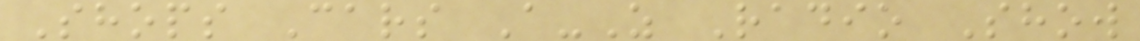Shops Cars A-Z Radio Show
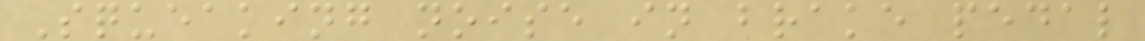Squeaking noise in brake pedal
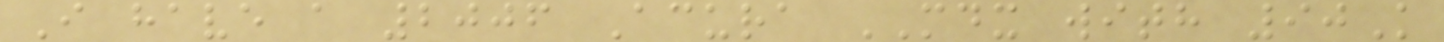I have a 2006 Acura MDX with 90K
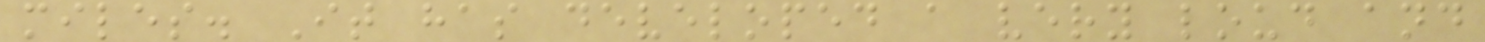miles. It has developed a very loud and
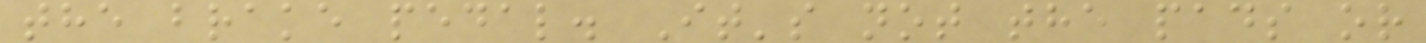the brake pedal. It's not the pads or
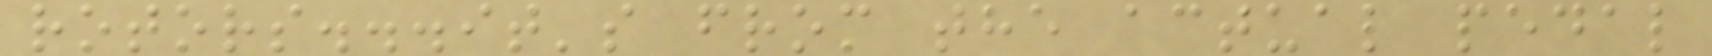rotors...it's from the actual pedal
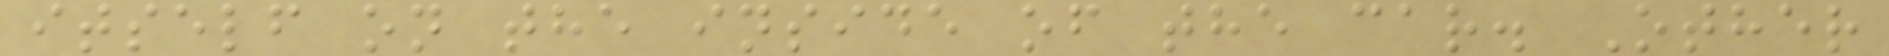itself on the inside of the car. Other
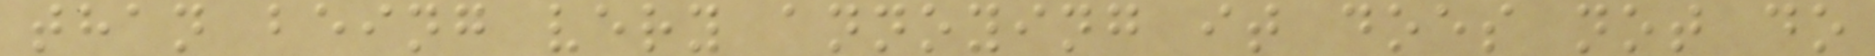than being very annoying it does not do
